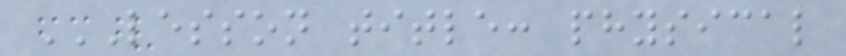LESSON TITLE: PHYSICAL
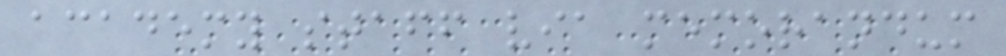academy staff via memorandum
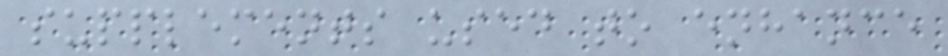supplements used to enhance
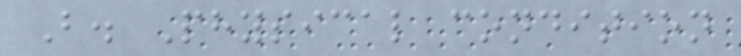B. Physical condition
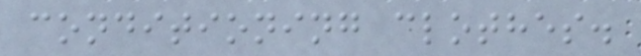conditioning clothes.
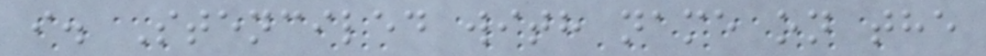i. Stenciled with name on the
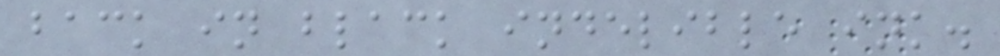back in black indelible ink.
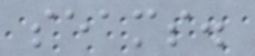seams.
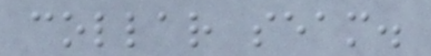collar seam.
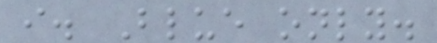i. Blue only.
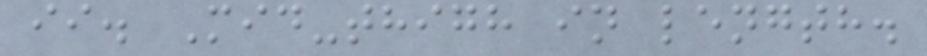ii. Mid-thigh in length.
